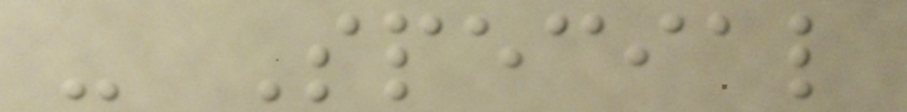- Special
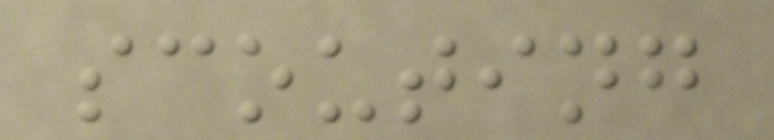scouting
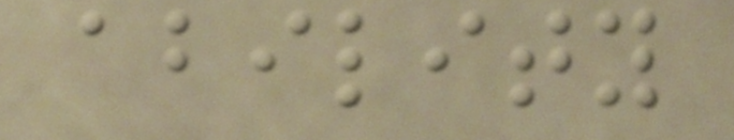ability
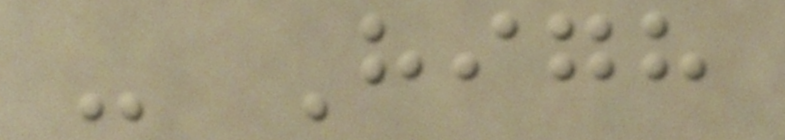- High
